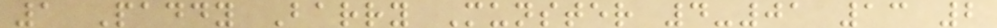1 Paddy Barry Munster 4-01 13 2
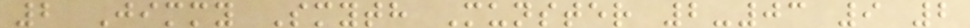2 Jimmy Smyth Munster 2-03 9 2
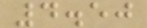4.50
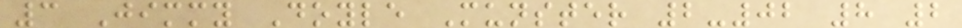3 Jimmy Doyle Munster 2-02 8 2
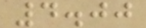4.00
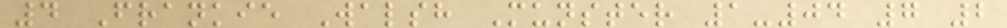4 Frankie Walsh Munster 1-04 7 2
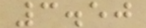3.50
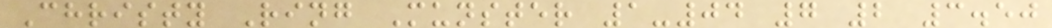Christy Ring Munster 1-04 7 2 3.50
